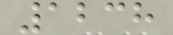1238
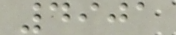4901
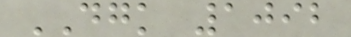DGK 1092
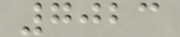7023
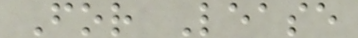For Lease
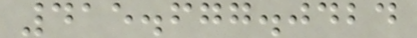415.677.0424
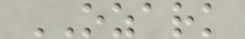OZARK
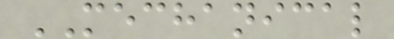MECHANICAL
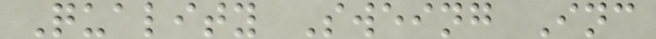Quality Sweing Inc
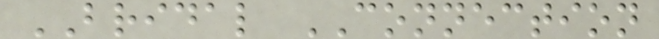BRIDAL CONNECTION
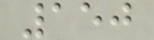150
